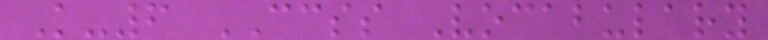K-6 CCSS Vocabulary
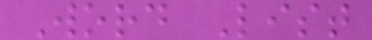Word List
